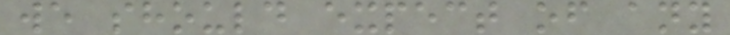we should expect of any
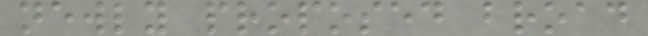newly proposed broad
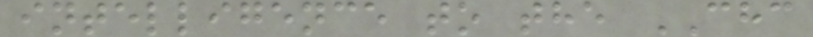intelligence to the CHC
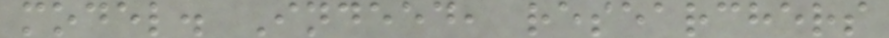model. Indeed, researchers
